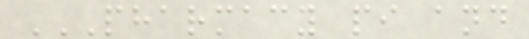PHARMACY PI AND
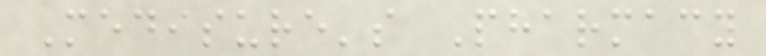Medisure's Pharmacy
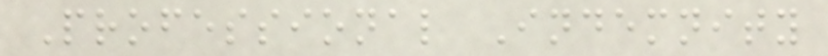Professional Indemnity
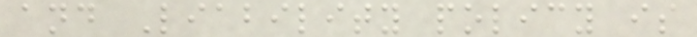and Liability policy is
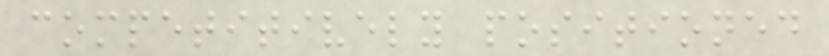competitively positioned
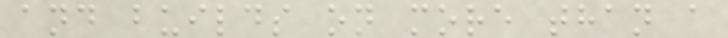and builds on more than a
